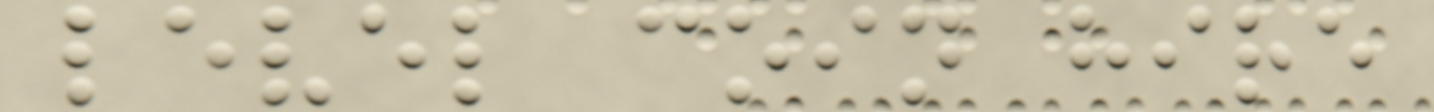level coin hire
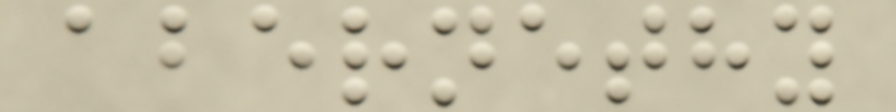abernethy
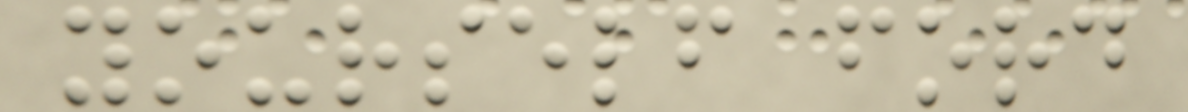yourself ford
